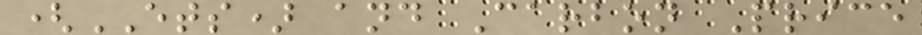(ETS) and Carbon Price
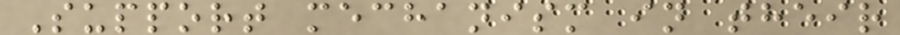Support mechanism in their
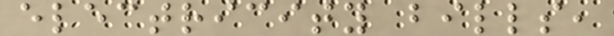electricity bills,
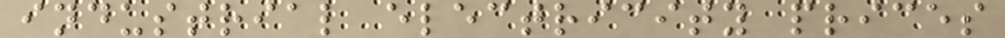industrial electricity prices
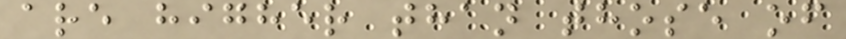are higher than those of
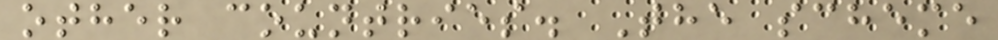other countries. The scheme
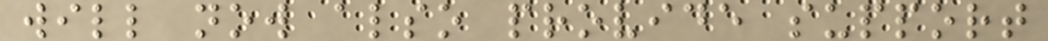will now also provide support
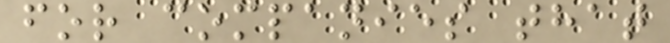for companies that
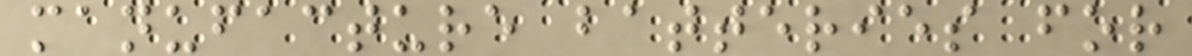manufacture batteries for
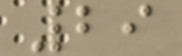29
